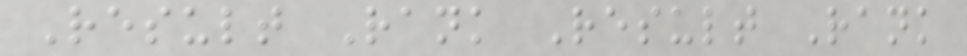Result Rank Result Rank
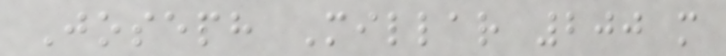Joseph Millar 200 m
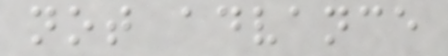not advance
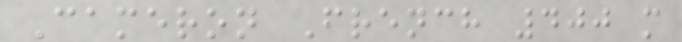Cameron French 400 m
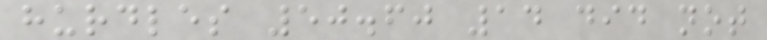hurdles 50.60 14 did not
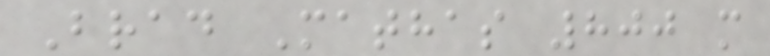Brad Mathas 800 m
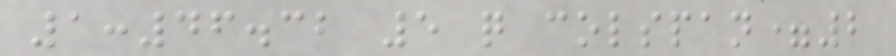1:46.32 5 q colspan=2
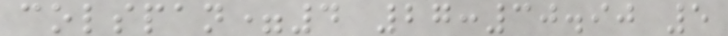colspan=4 27:30.90 5
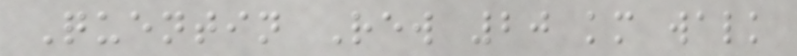Quentin Rew 20 km walk
